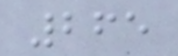265
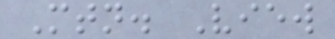Mtn. View
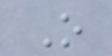O
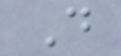D
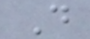D
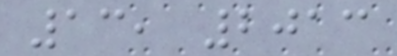13, 2013
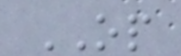OP
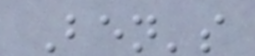Ben's
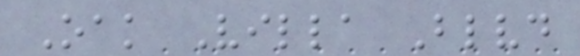Oak Villa Blvd
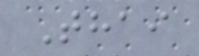Thai
